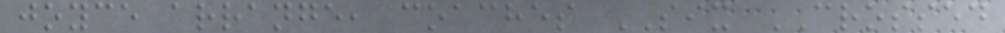joyce arrange, coaches SIX CROSSED
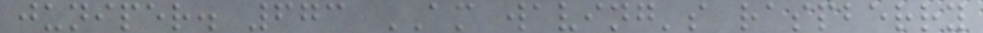juniper. 673 AM waving's raspberry
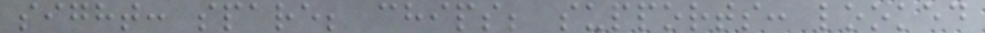sight: spare; chips; supports: looked
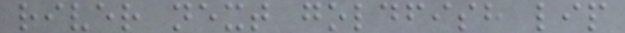river next goldfish lip
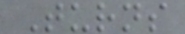Turns
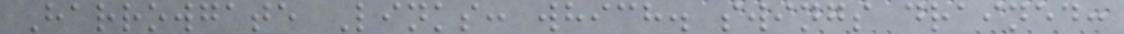Harrowgate Links: which. swings drained:
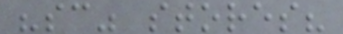"sc" stores?
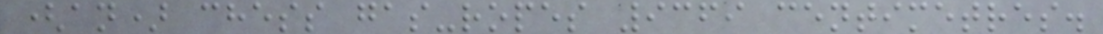(an) chess gas-ropes 9369 centimetres.
